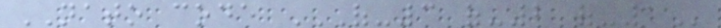NATO code OF-3 OF-2 OF-1
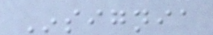Insignia
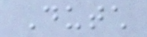Dutch
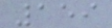159
